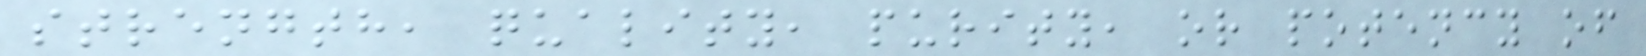strength, quality, purity, or potency of
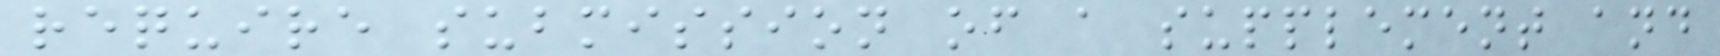require submission of a supplement and
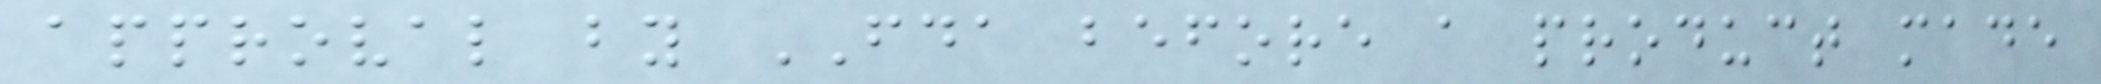approval by FDA before a product made
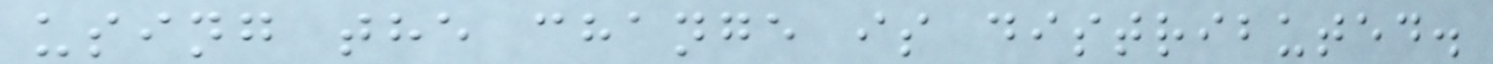using the change is distributed.
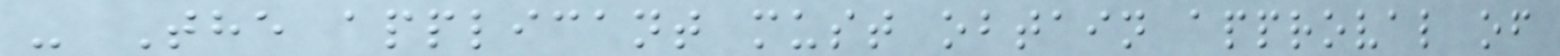- The applicant must obtain approval of
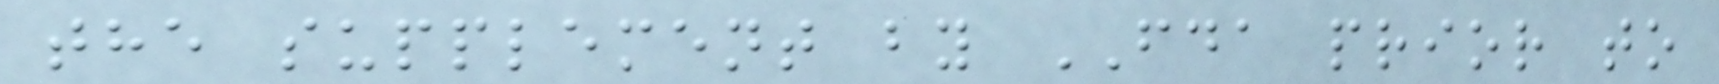the supplement by FDA prior to
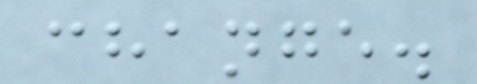change.
